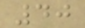40
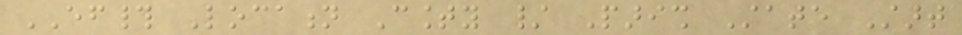EF# Location County / Parish State Start
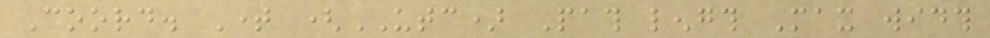Coord. Time (UTC) Path length Max width
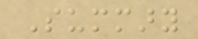Summary
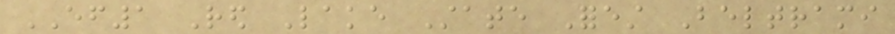EF1 Red Lake State Forest Beltrami
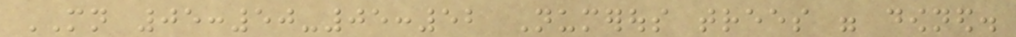MN 05:50-05:52 Numerous trees were downed.
